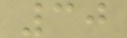30
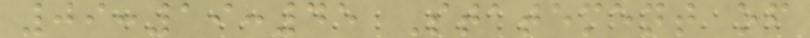09:19:45 Statement of
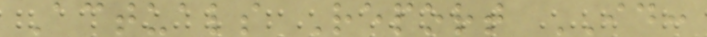Actuals Report ID:
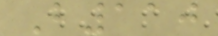B110
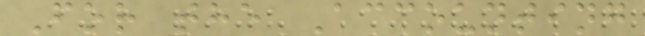For the Accounting
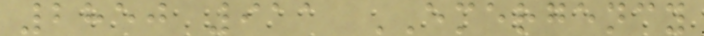2850 911 EMERGENCY
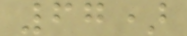67)
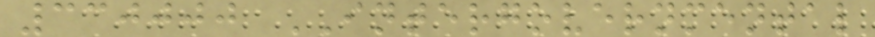330000 INTERGOVERNMENTAL
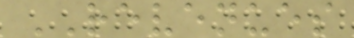REVENUES
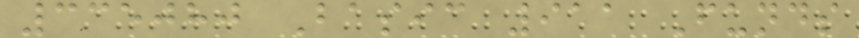335080 Basic 911 Funds
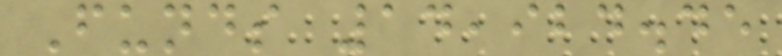Funds 14,924.45
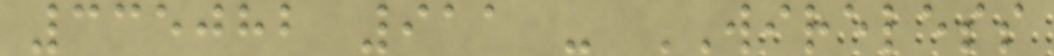335082 911 - WIRELESS
